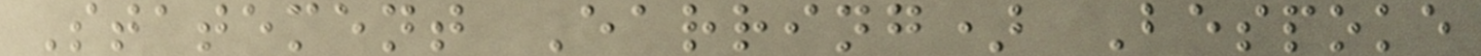Statement Earring) Bespoke
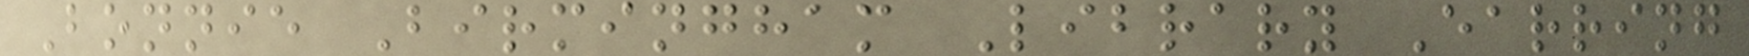Bonnie Birmingham Library Earring
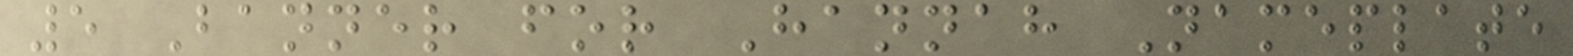5 Banner for Hannah Nameplate
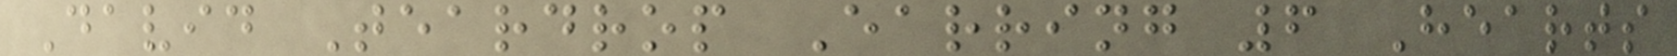David Teardrop Earring 6 Hearts
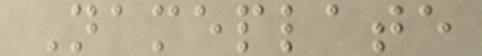Nameplate
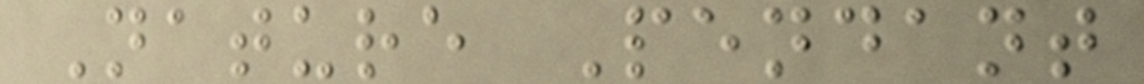Nature Pendant
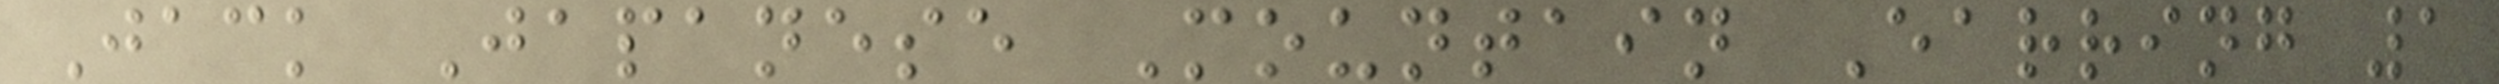Jack Japanese Mountain Earring 1
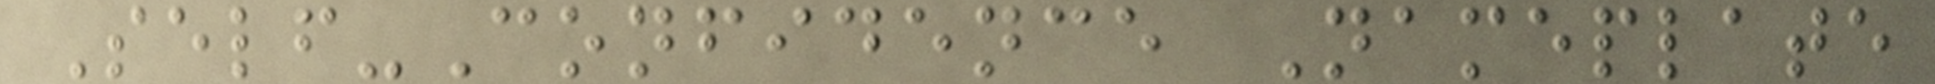Self-Confidence Nameplate
